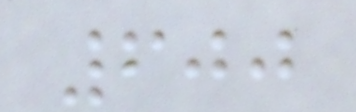600
